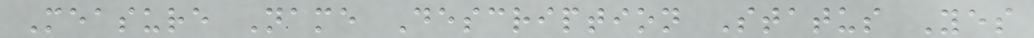Measure Name Description Status Yes
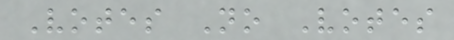Votes No Votes
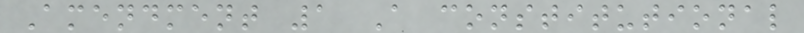Amendment 1 A constitutional
